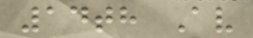14th Av
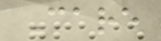Care
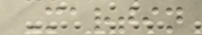Martin
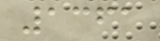1361
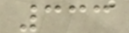333
